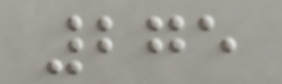275
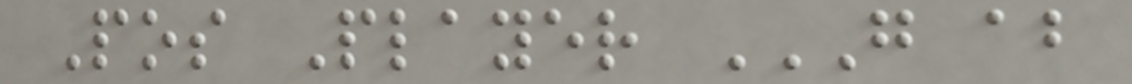Pos Player G AB
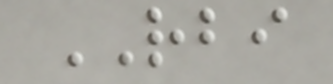RBI
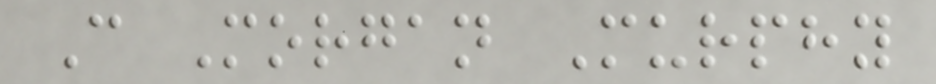C Morgan Murphy
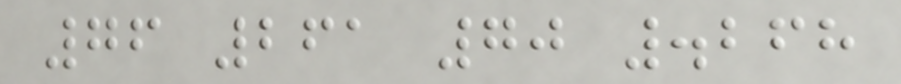76 261 70 .268
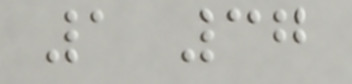1 37
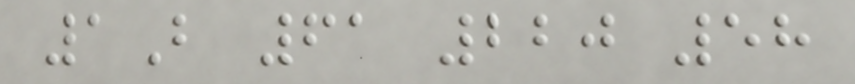1B 61 220 58
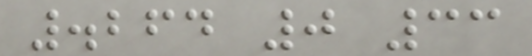.264 0 33
